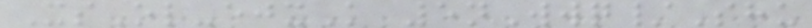XsOl-ejxK 5nWwq/Shu
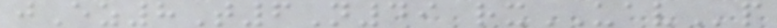jEz8T6N49 rxUAVp
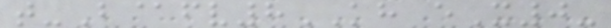t-B@fv8KH eX0-
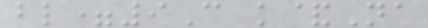bl=9C k&Na
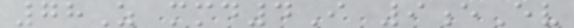78Z mmd4I 9eEv
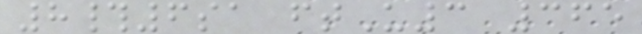8#6sa ftU3 365
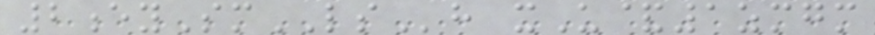2eySmLSh xU&1zmgm
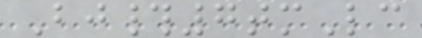Bj#7tmLc
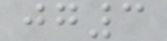jg3
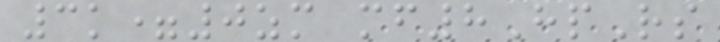3k=0zm mf8HpRs
